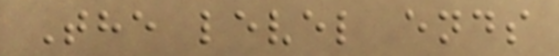The level ends
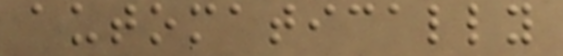automatically
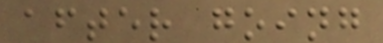after going
